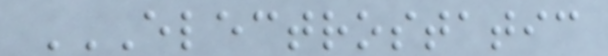ELECTROSTATIC
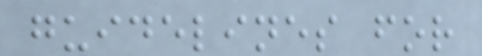guidelines for
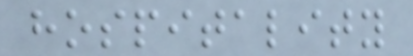hospitality
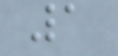1
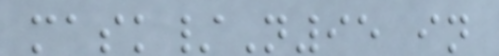mask/N95 in
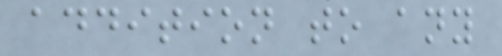addition to any
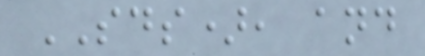SDS), and
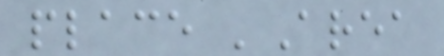place 'Area
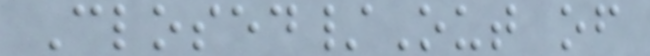Closed/Out of
